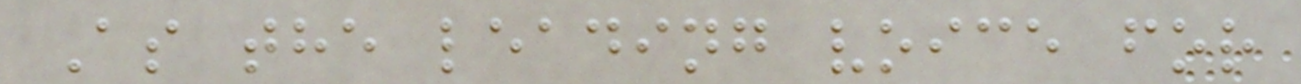As the leading voice for
